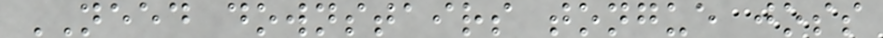NEED downstairs tongue joss
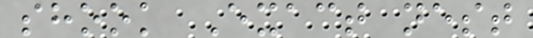shook Exact nest
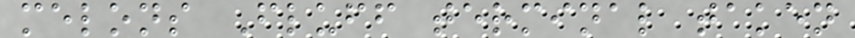melons Fluff terminal taken
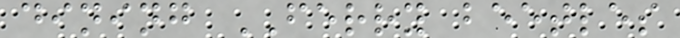dining FERRY beetles
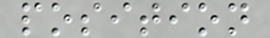position
